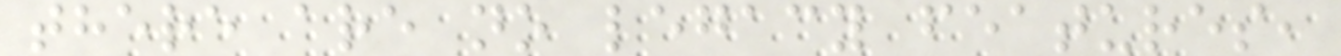there are no legacy features,
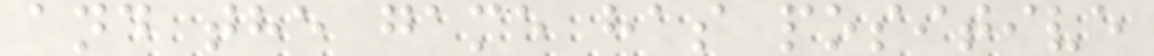and the game has positive
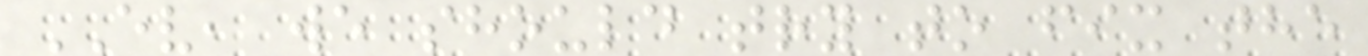EV, we should try to fix the
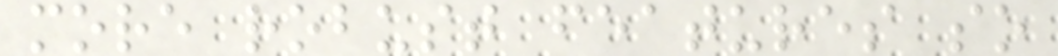more robust features so
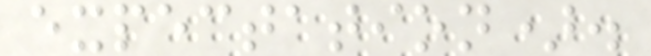expectation).
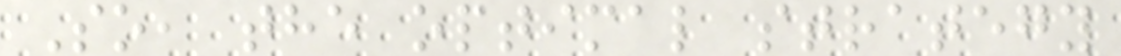So, the optimal strategy
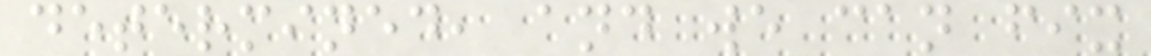determined, and we can fix
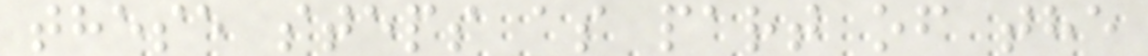these steps as part of the
